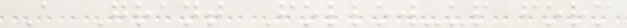A Grant Follow-up form
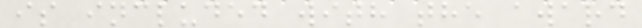is included with the award
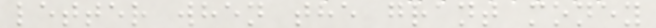letter when the grant money
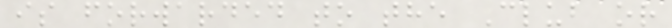is forwarded to the Club or
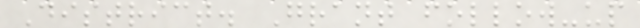District. Grant follow-up
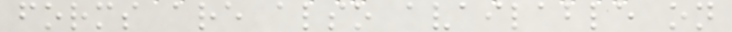forms are also available on
